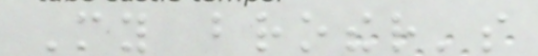My brother's
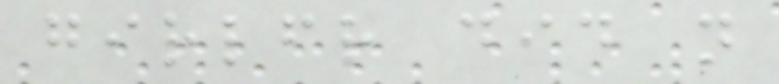girlfriend did not
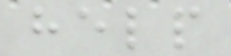help
